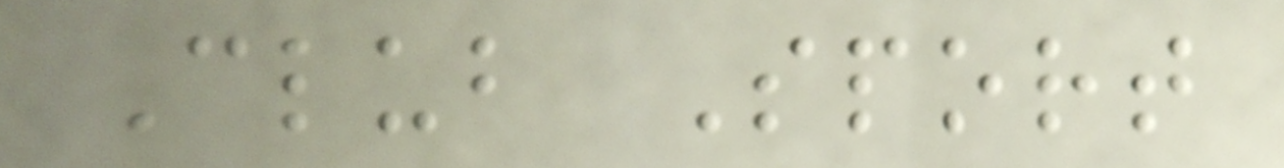Club Sport
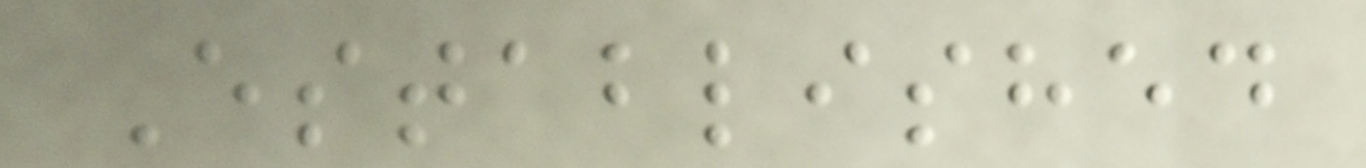Established
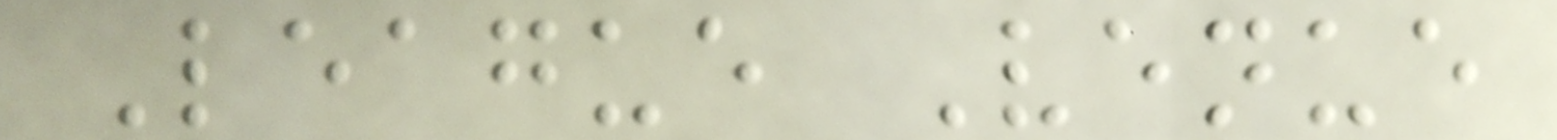League Venue
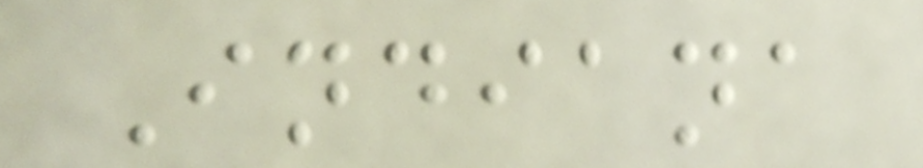Indiana
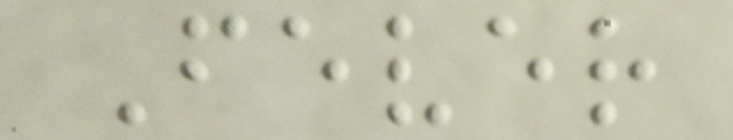Fever
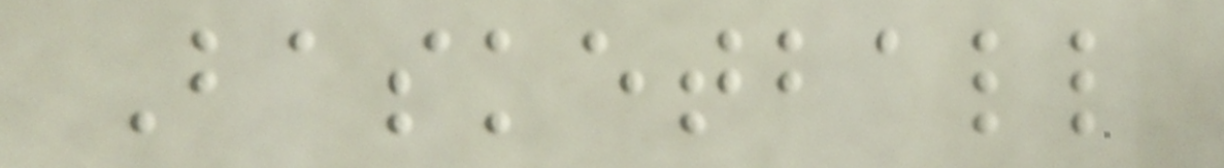Basketball
